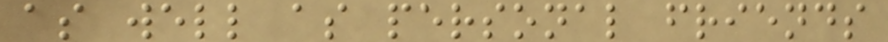as well as personal friends
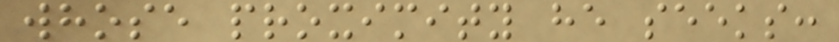whose proximity he seeks:
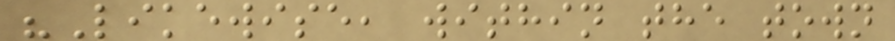"Likewise, within the town
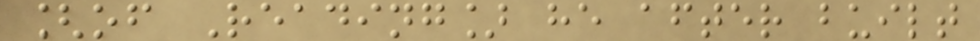[of Reading] he after built
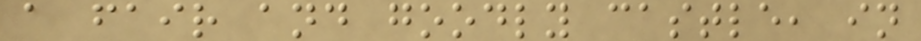a fair and goodly castle, in
